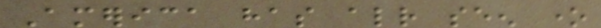America has already seen one
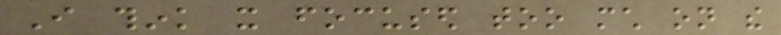I think it focused too much on the
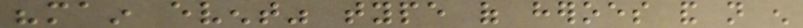"main event" type of heroes and not enough
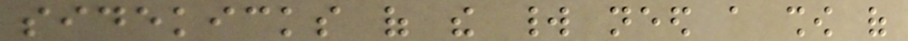sidekicks of the world need a show of
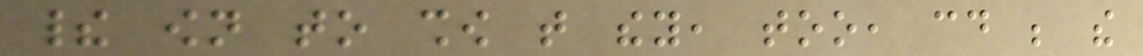their own to show that they, too, could be the
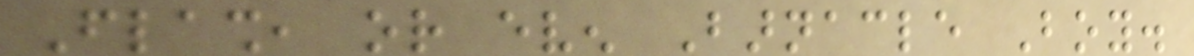Flash, or even Barnacle Boy.
